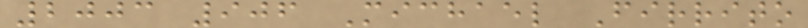2003 906 Michael Firrito
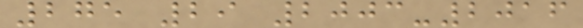275 29 2003-2016
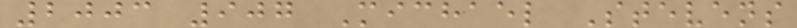2003 907 Michael Stevens
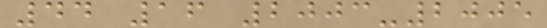44 16 2003-2005
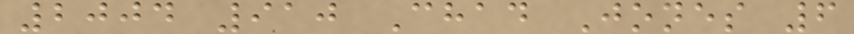2004 910 Chad Jones 6
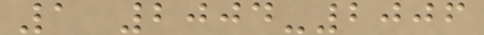1 2004-2006
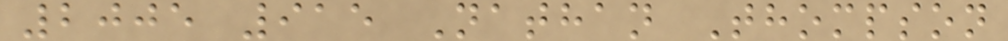2005 915 Nathan Thompson
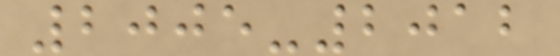2005-2012
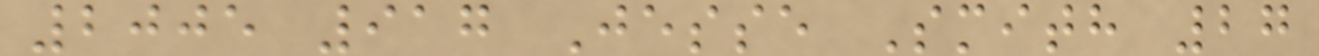2005 917 Jesse Smith 27
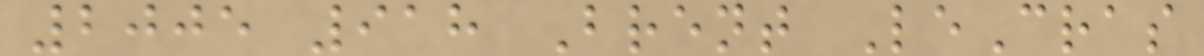2005 918 Brent LeCras
